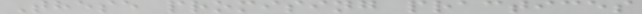These promising practices
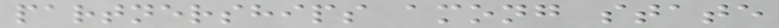partnerships among state
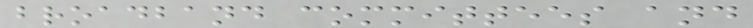broadband committees and
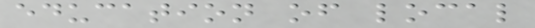education of local
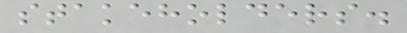stakeholders.
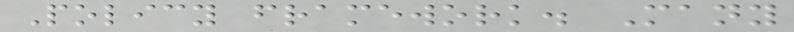Policy framework. Many
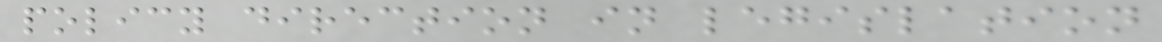policy direction in legislation
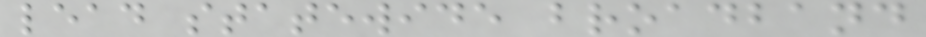lead statewide broadband
